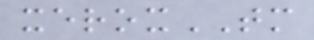xeroxTM
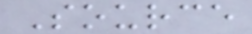Source
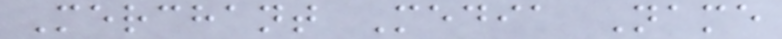Merchant Media Name
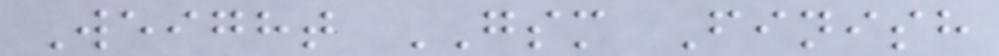Weight GSM Finish
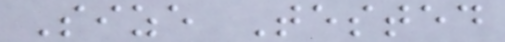Size Tested
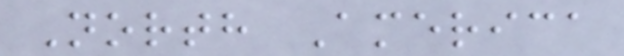North America
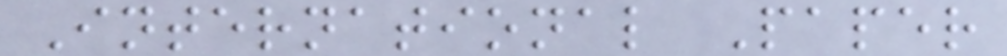International Paper
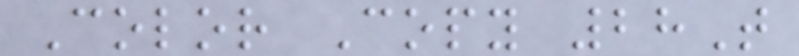Color Copy 28T
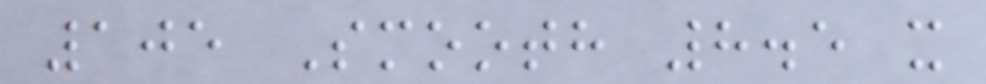105 Smooth 8.5 x
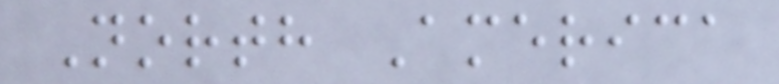North America
